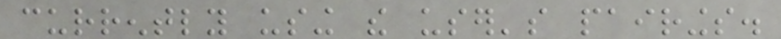currently using the user's pairings.
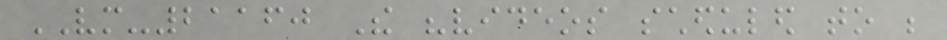VM-21160 The "videos scheduled to be
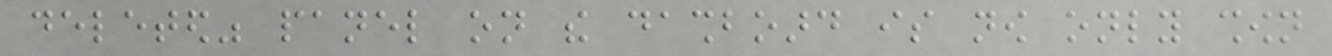deleted" panel on the dashboard is now only shown
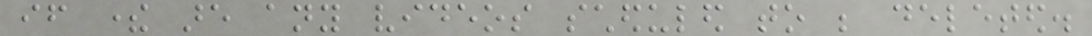if there are any videos scheduled to be deleted.
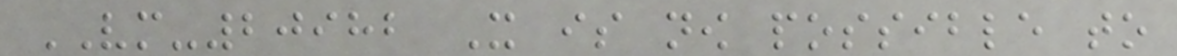VM-20982 It is now possible to
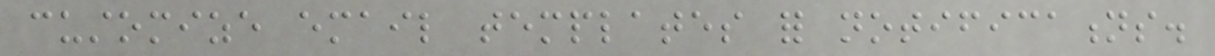customize email templates for notifications.
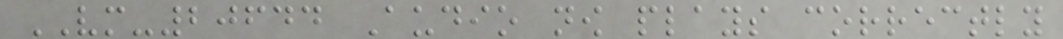VM-20644 Audio now plays correctly
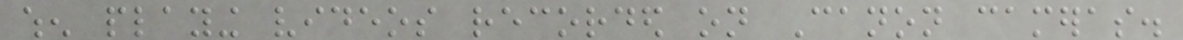when playing videos recorded on Canon cameras.
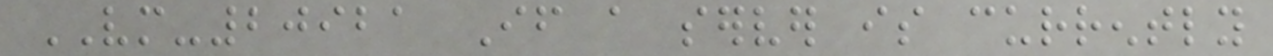VM-20921 If a server is currently
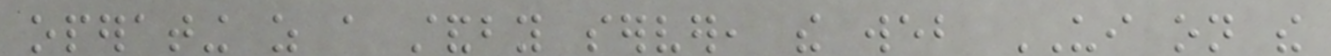operating as a standby server, the web UI on the
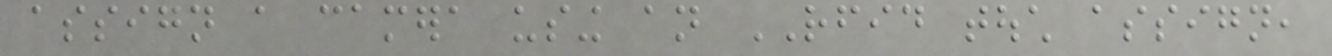assign a camera using an RFID touch assign,
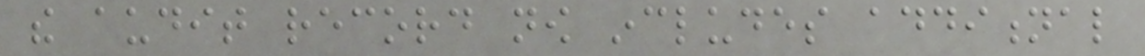the audit record now includes additional
